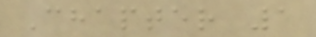Chapter 1
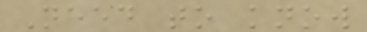Need to know
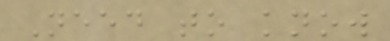Need to know
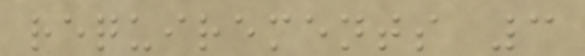requirements 3
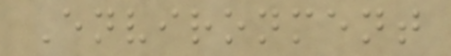Environment
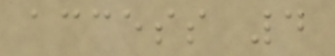access 4
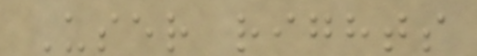User rights
